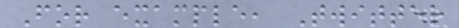For example, Twitter
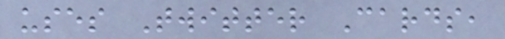uses Twitter Cards,
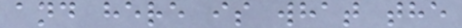and here is what the
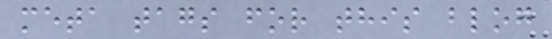meta tags for this blog
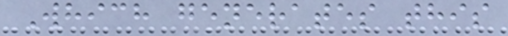Which generates this
